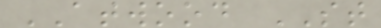ATWOOD ST
